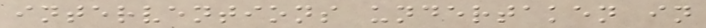interventions undertaken in
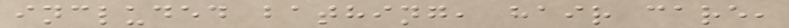included bathing, hair care,
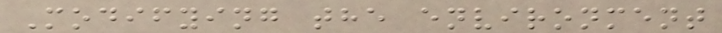Modifying the environment
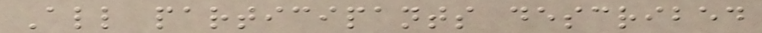All participants described
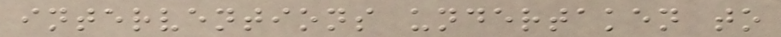interventions undertaken to
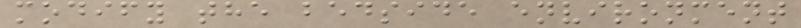modify the bedside environment
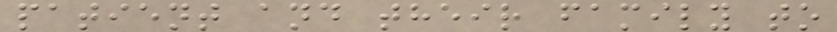patient and their family to
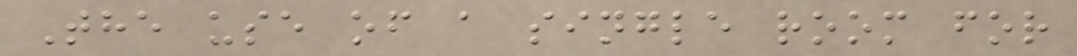The use of a single room for
